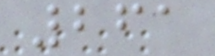261
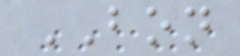BON
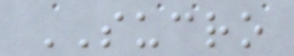SUCRO
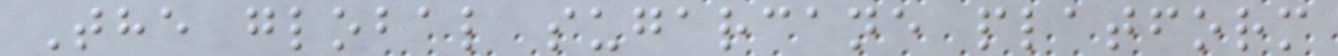The global sugarcane platform
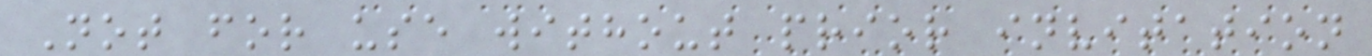Not for use without prior invitation
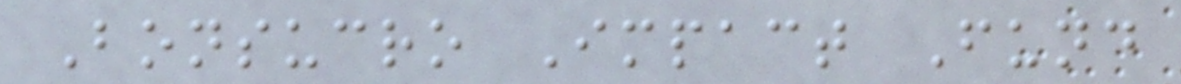Bonsucro Impact Fund
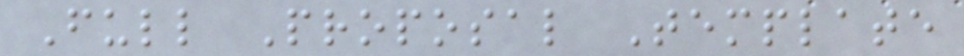Full Proposal Template
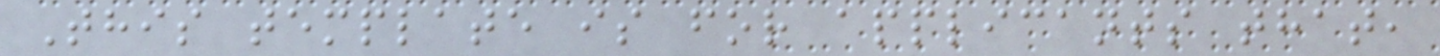This template is for applicants that,
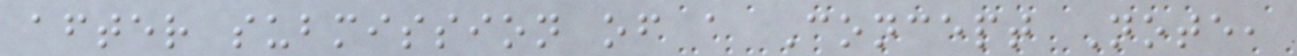after submission of a Concept Note,
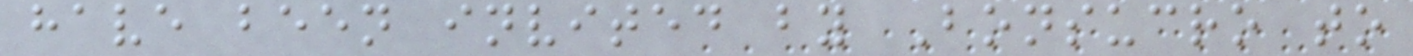have been invited by Bonsucro to
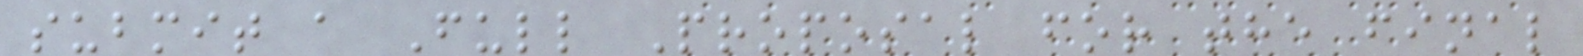submit a Full Proposal for the final
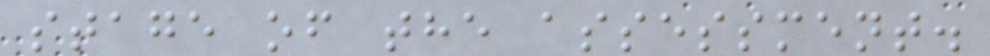stage of the assessment.
